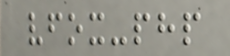vfox-php
